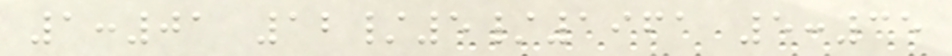1:01 12/5/1961 5:35
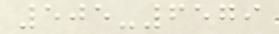505-6579
